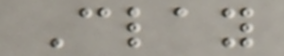Clay
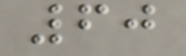60
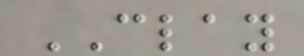CLAY
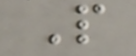P
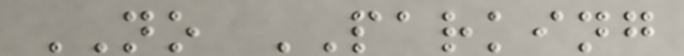NO PARKING
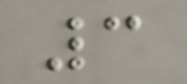3
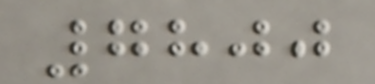7800
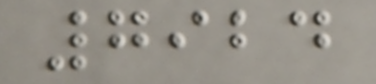7924
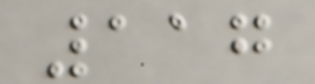117
